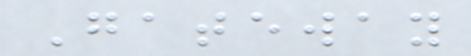Gateway
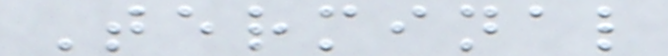Terminal
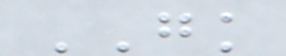GK
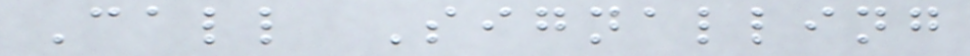Call Signalling
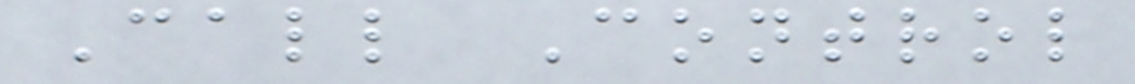Call Control
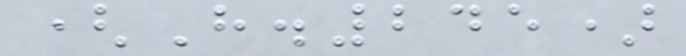(H.245)
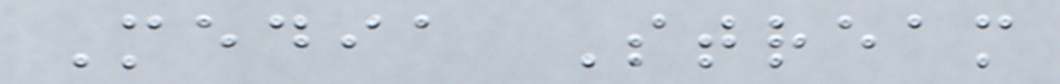Media Stream
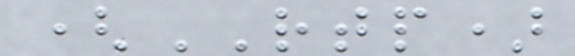(RTP)
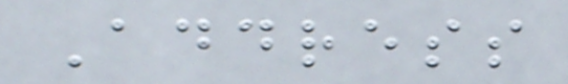Address
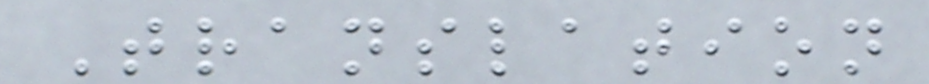Translation
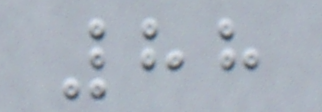88
